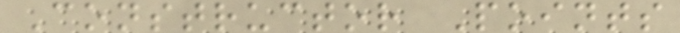Constructor Points
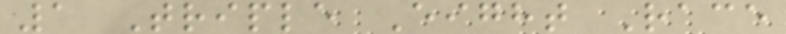1 Triple Eight Race
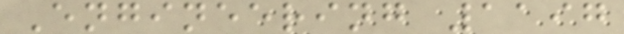Engineering 1197
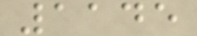1145
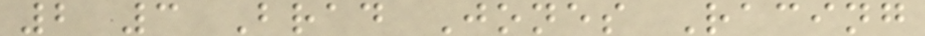2 3 Brad Jones Racing
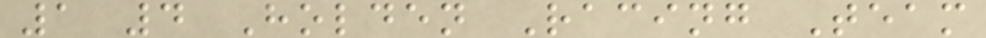1 4 Holden Racing Team
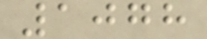1078
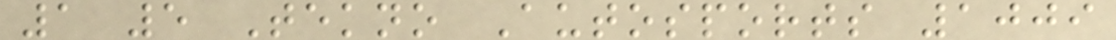1 5 Tekno Autosports 1009
